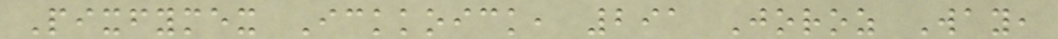Pixfymex Ickkoick, 291 Joroz Way,
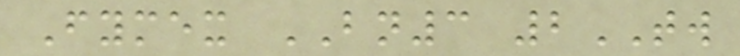Fymex BN3 2TW
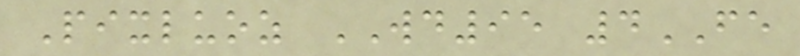Pixluoz WD95 4FE
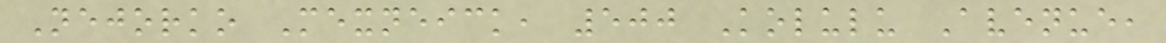Nejorko Mexneick, 500 Kolulu Avenue,
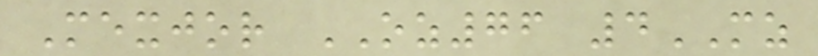Mexjor OZ76 4MZ
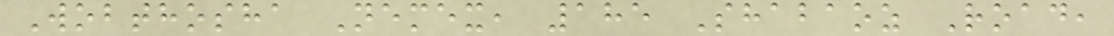Wobthosha Nemex, 185 Shabaoz Road,
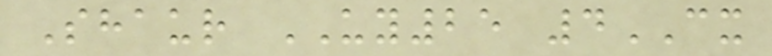Shaur UY25 4CX
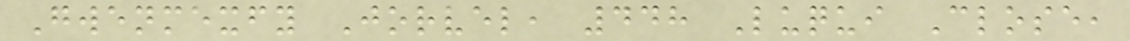Gwenmexfy Jorvel, 448 Luqui Close,
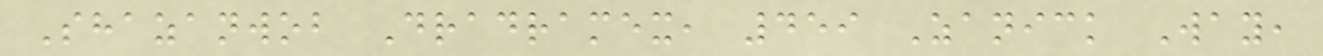Shazanwob Dradramex, 459 Zanick Way,
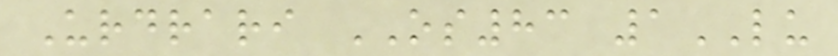Urdrari OS83 1LU
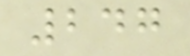247
